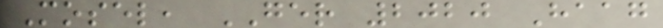Mosel, GER 2020 Haag
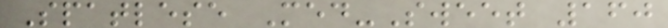Spatlese Med-Sweet 160
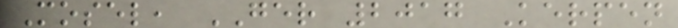Mosel, GER 2017 Kerpen
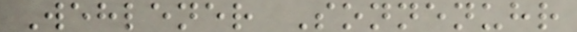Wehlener Sonnenuhr
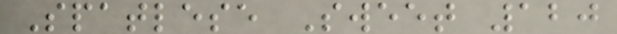Spatlese Sweet 120
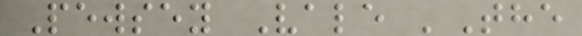Pewsey Vale 'The
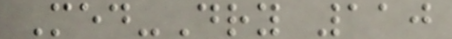Med-Dry 110
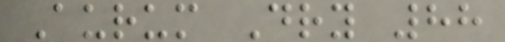Aurum Dry 88
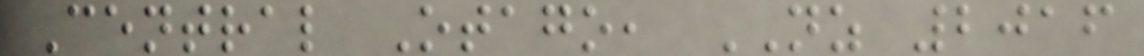Central Otago, NZ 2016
